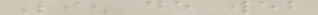Lien de web
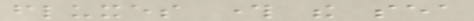fluxes through the sea
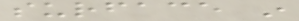surface in
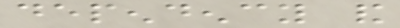dependency and
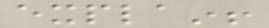explain!
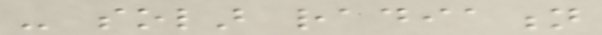- solar radiation
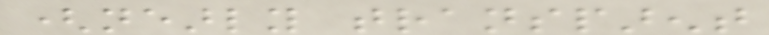(nearly transparent
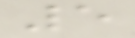5
